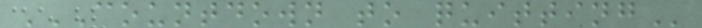COUNTDOWN TO QUITTING
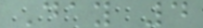Day 4
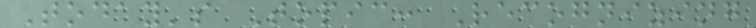Today's Topic: Recognizing
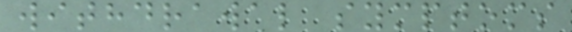withdrawal symptoms
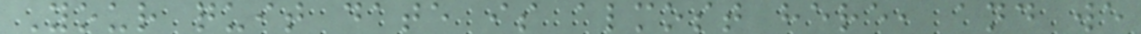Your quit date is almost here, and we
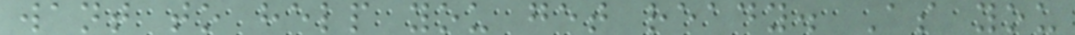want to help you get ready. As you
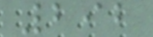292
